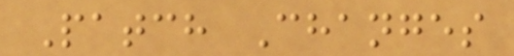Patch Changes
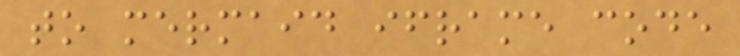to mermaid iframe code
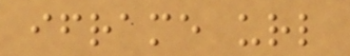iframe url
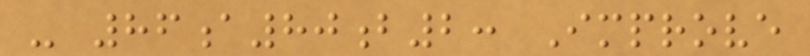- 86a80b2: Improve
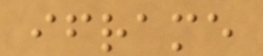iframe
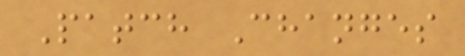Patch Changes
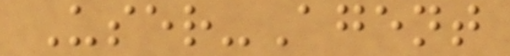User-Agent
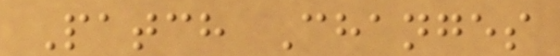Patch Changes
